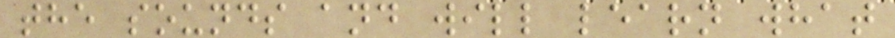the sounds and will learn what
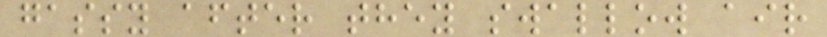gassy after they swallow air
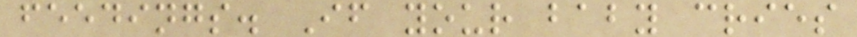feedings. If your baby cries
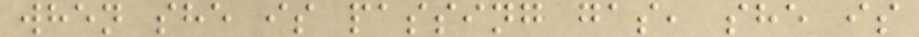when she is passing gas, she is
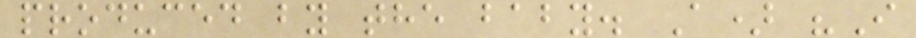produced by the baby. A) "I
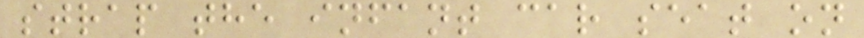strap the infant car seat on
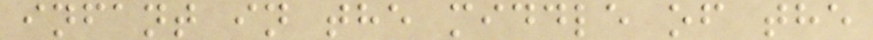infant in the middle of the
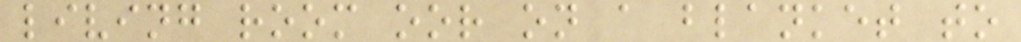living room oor on a blanket to
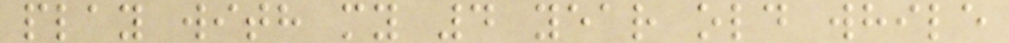play with my 4 year old while
